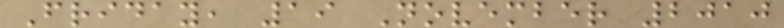Friday, 19 November 2010
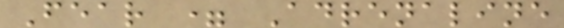Fear = Adrenaline
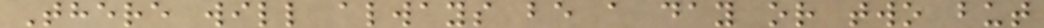There will always be a day or two but
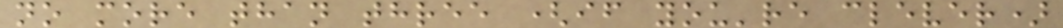no more than three (if you're clever)
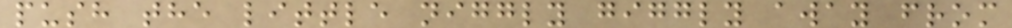push the little niggly giggly away from
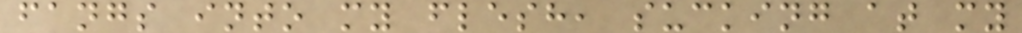fangs into my flesh, sucking at my
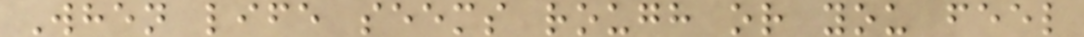When life seems rough or you feel
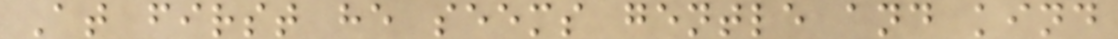At first he seems gentle and kind
